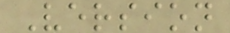Version
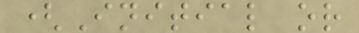(Initial or
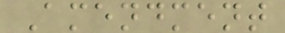Amendment
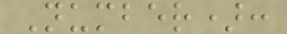Number):
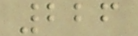226
